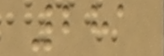281
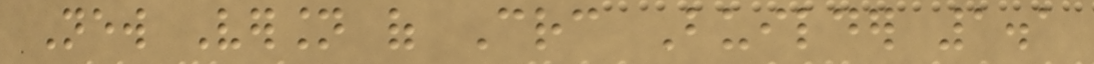New Version of Crc Builder 1.1
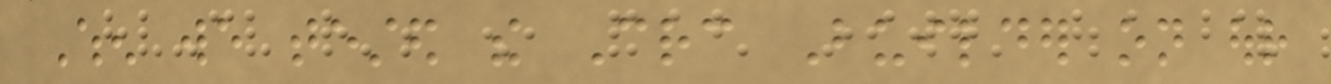When we tested the Crc Builder on our
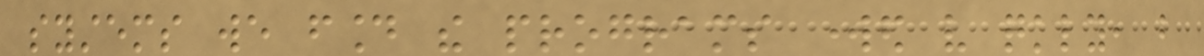systems we found the programs worked very quickly, but
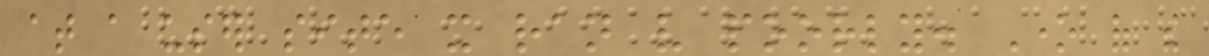at a user site it ran very poorly. One of the
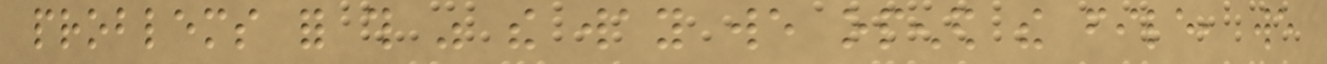problems for this was the way we opened the file, we
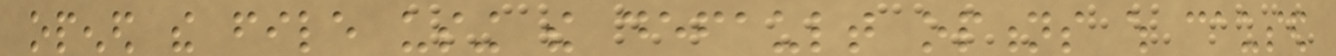opened the file using the default options which caused
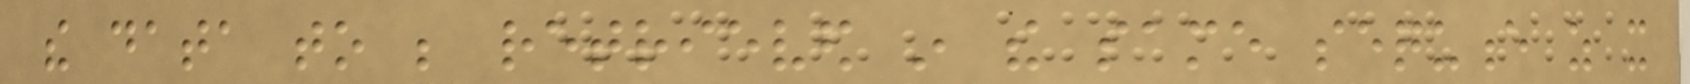the data to be retrieved in the same sequence as it
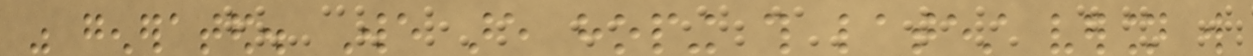was generated. We are hoping this latest version will
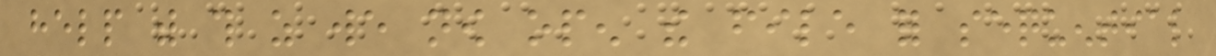help with this as we now open the file for sequential
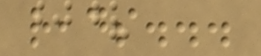reads...
